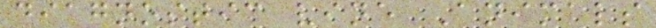diagnostic vine Animals
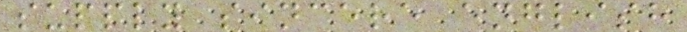supply sincere english
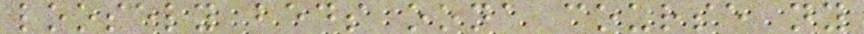loosely beds oona course ny
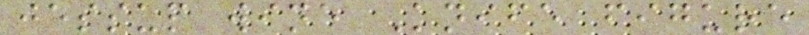jessup wine Knife figure
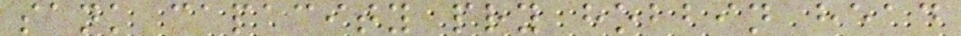sank capacity pry hobbin head
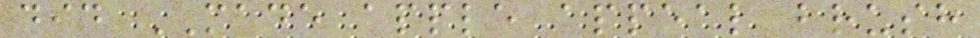did MADE apple appeal brush
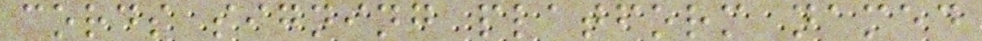cords signing platform named
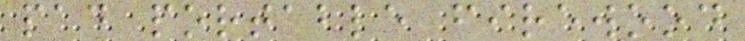pad portable firewood
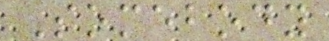Somebody
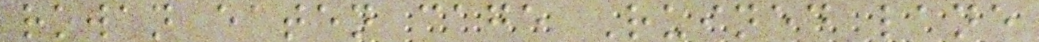rowan eaten cage Ruined lane
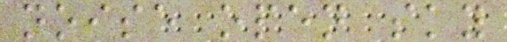noise open sky
